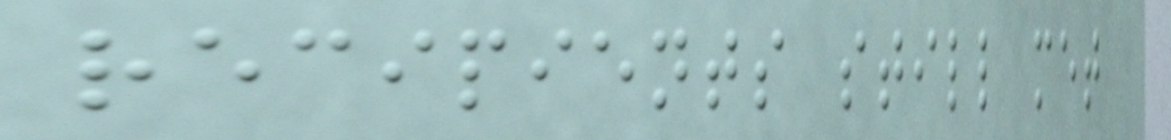recipients still met
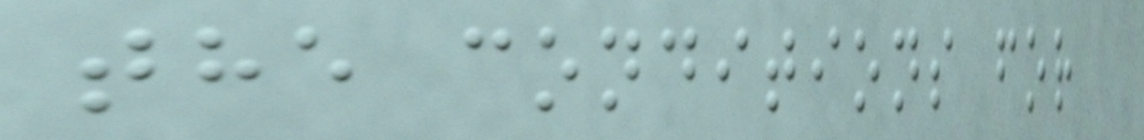the conditions for
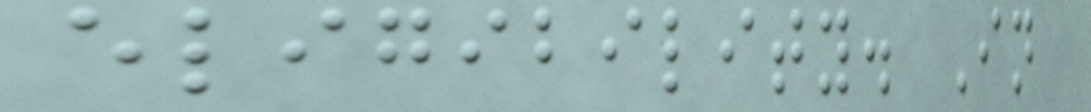eligibility. In
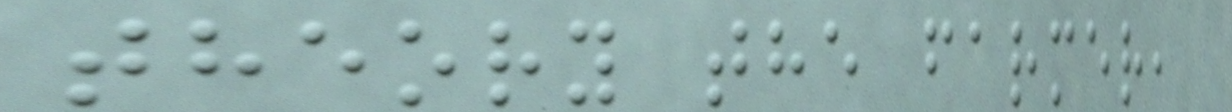theory the farmer,
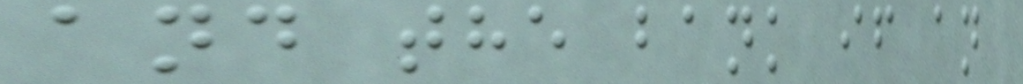and the bank if an
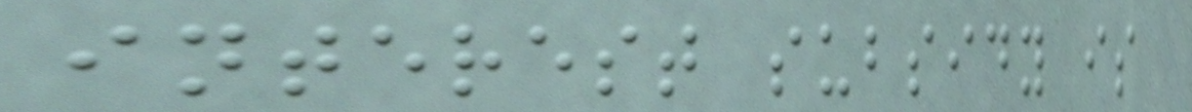interest subsidy is
